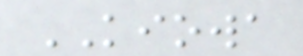KIOWA
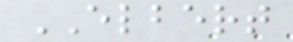ELBERT
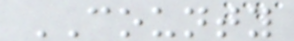COUNTY
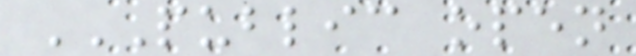PUBLIC OPEN
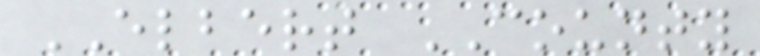ELBERT COUNTY
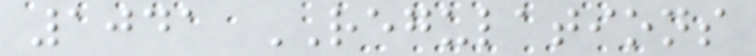1041 REGULATIONS
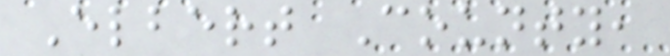Elbert County,
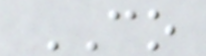CO
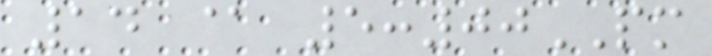14 @ 5:00PM
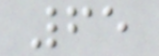65
